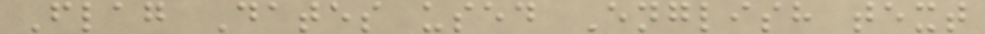Flag Dates used English text
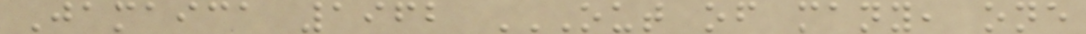Jamaica 1962 OUT OF MANY, ONE
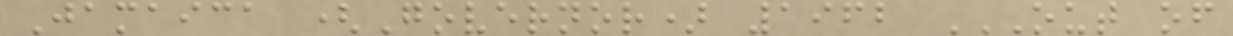Jamaica (Governor) 1962 OUT OF
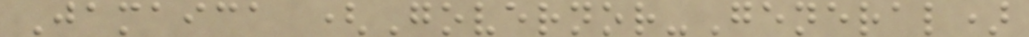Jamaica (Governor-General)
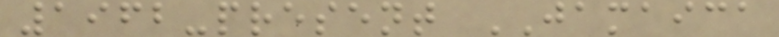1962-present JAMAICA
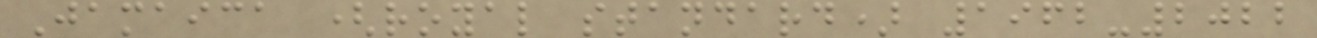Jamaica (royal standard) 1962-2022
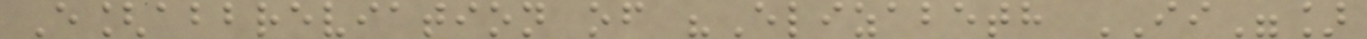E[abbreviation of "Elizabeth II"]
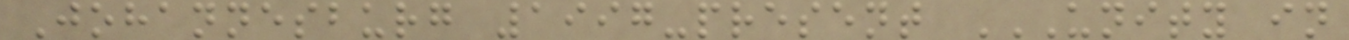Johannesburg 1997-present UNITY IN
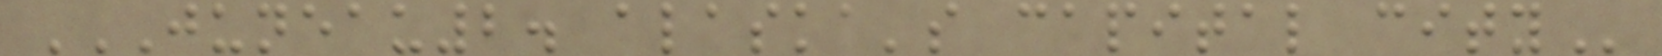JUNEAU2. ALASKA'S CAPITAL CITY
